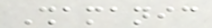Shamanic
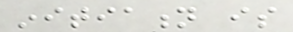initiation is
